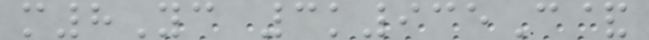m8Yc 3k935C&
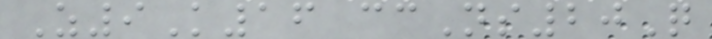Z9K16 ccNs20Q
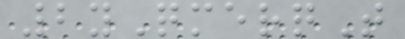2yQmerqT
